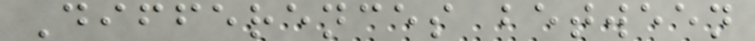Differences between
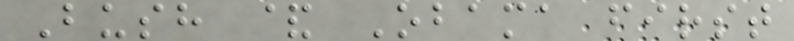Bush & Obama first
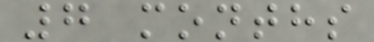7 months
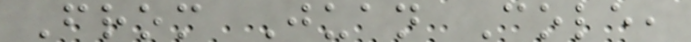From Juan Cole,
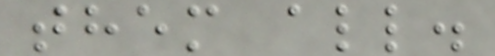them all.
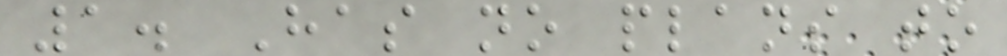1. Has no plans to
